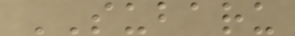SUBARU
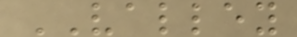VALLEY
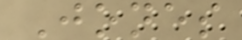Jones
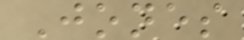Jones
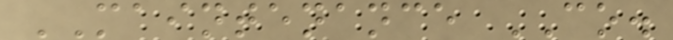MAINTENANCE CO.
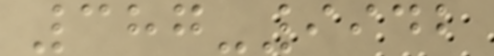387-9942
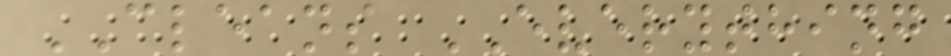CLEANS EVERYTHING
